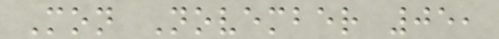Mon November 05,
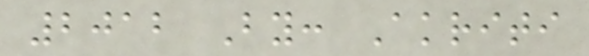2012 By: Akriti
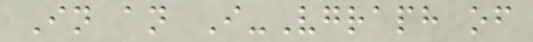In an I-Vgraph of
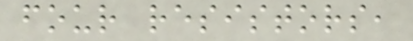four resistors,
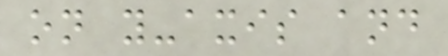on y-axis and
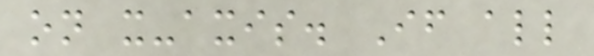on x-axis. If all
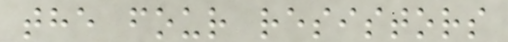the four resistors
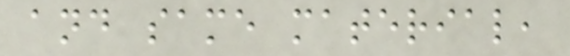and same material,
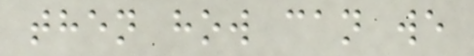then how can we
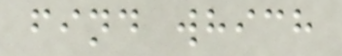find which
